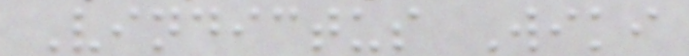Vindictus Wiki
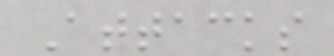Attacks
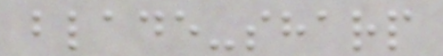blade-sharp
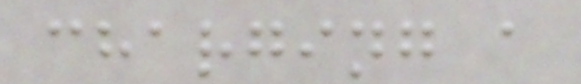charging a
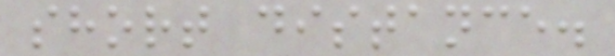short distance.
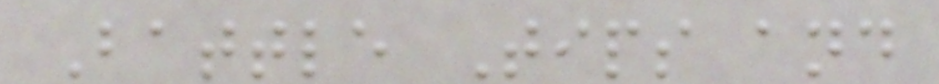Battle Tips and
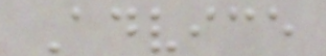Advice
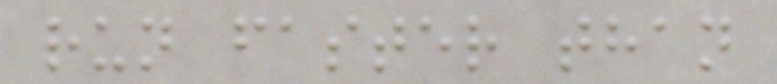run faster than
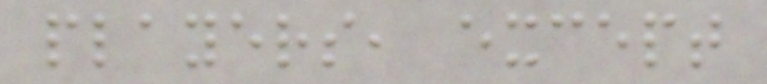players, except
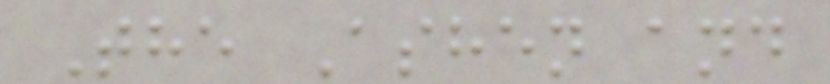The Ashen and
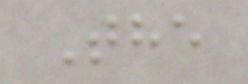The
